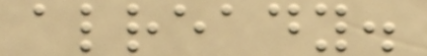already.
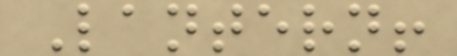Lantern!
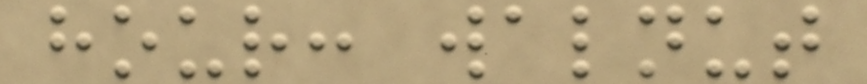hour: walnut
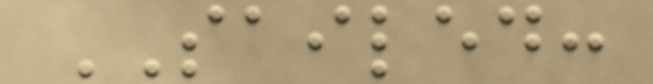SAILED:
